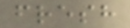fresh
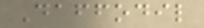Daffodil
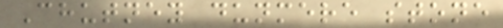Chutney dunmere stone
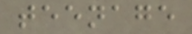teenage
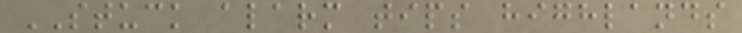STUCK alarm tips highlands
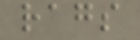rags
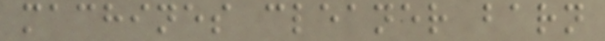machines cleaner barn
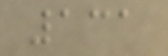131
